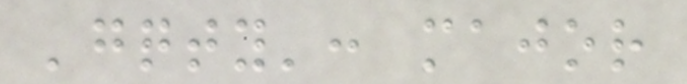'gqty': major
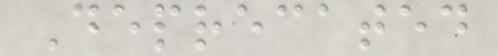Deprecated
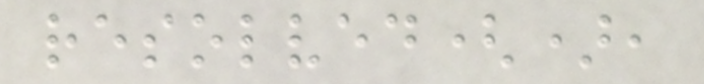resolved(),
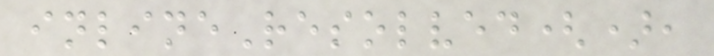inlineResolved(),
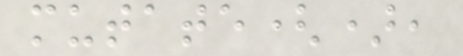mutate(),
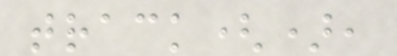track(),
